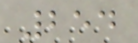254
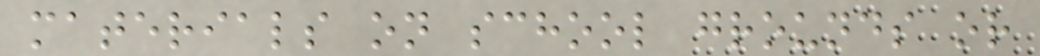materials on school grounds or
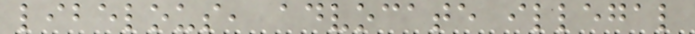libelous, advocate illegal
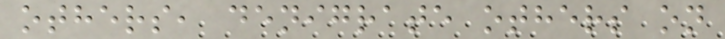others, denigrate others on
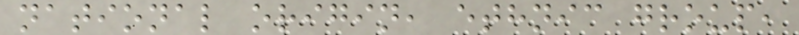national origin, ethnic group,
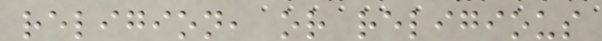religion, or religious
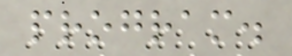program.
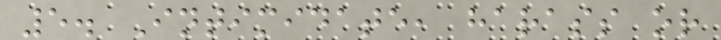5. Intimidate, harass or
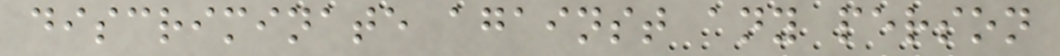discriminate against any person
